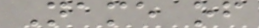Name of
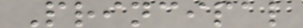Principal
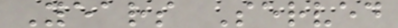Years Served
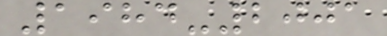1984-2001
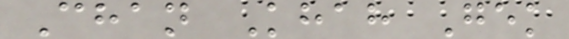Chan Khah Gek
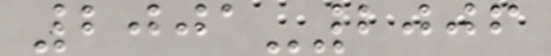2001-2006
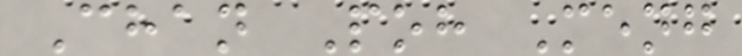Chan Poh Meng
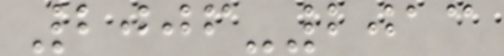2006-2013
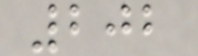202
